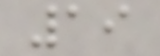19
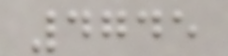4745
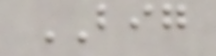BIG
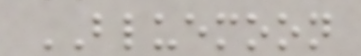BLUEMOON
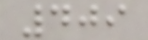409
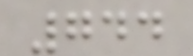744
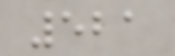521
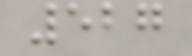527
